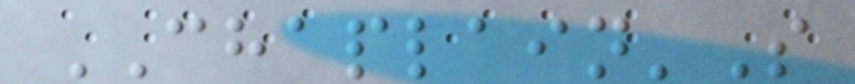CHAPLAIN'S
